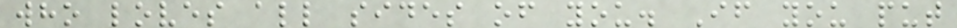who loves all sides of you. If you put
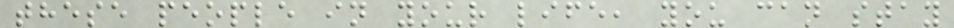these people in your life, you can stay
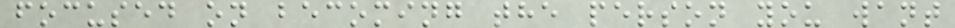focused on becoming the person you want
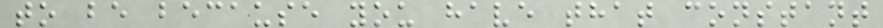to be because you have that constant
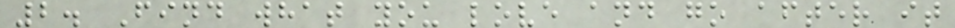2. Find what you love and go after it
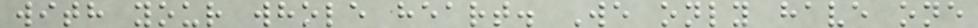with your whole heart. We only have one
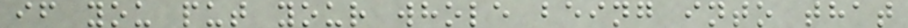if you put your whole being into that
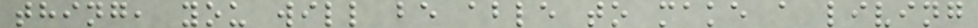thing, you will be able to make a living
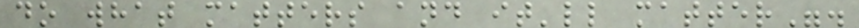do what matters and it'll matter".
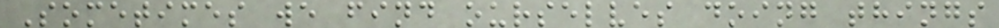Sometimes we find ourselves doing things
